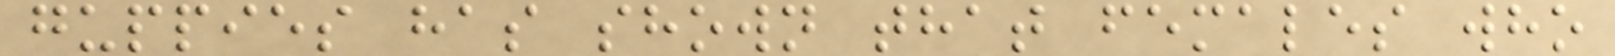guppies has shown that females who
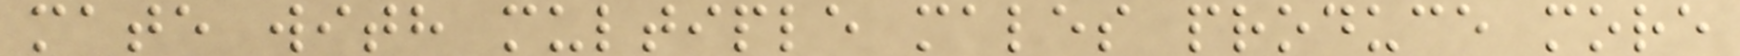mate with multiple males produce more
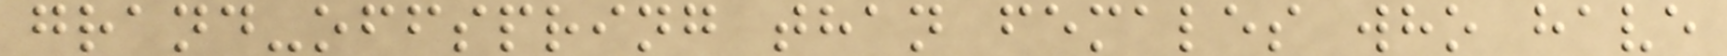grand-offspring than females who have
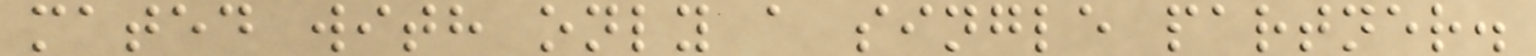mated with only a single partner.
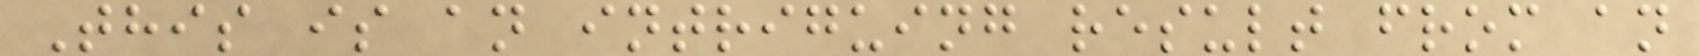This is an intriguing result from an
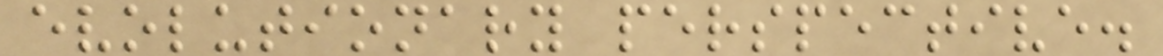evolutionary perspective.
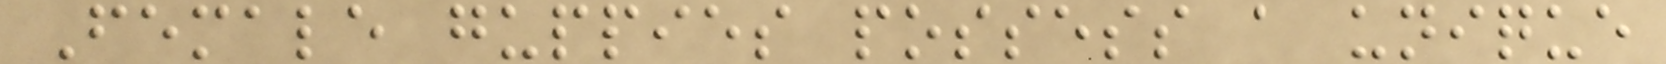Female guppies possess a unique
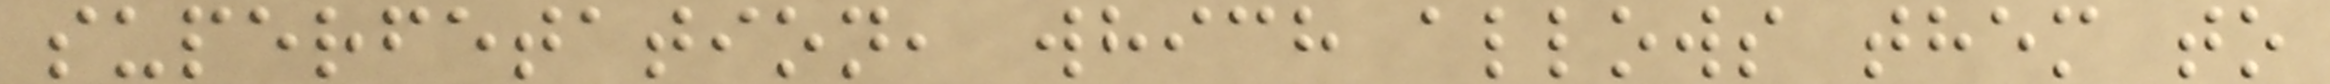superfetation, which allows them to
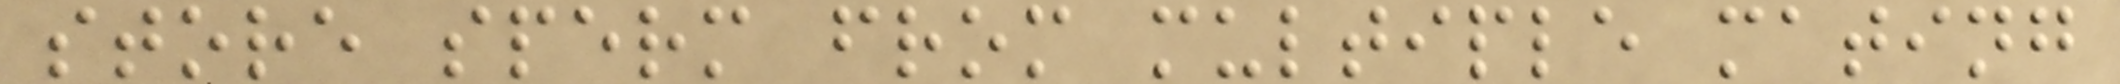store sperm from multiple mating
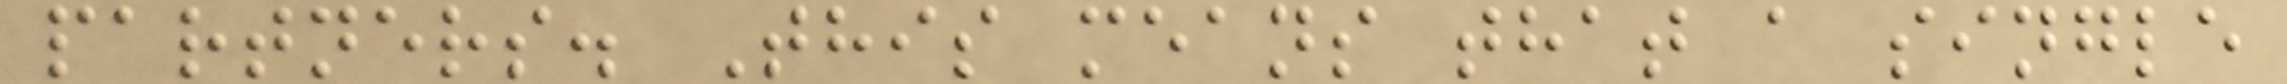partners. This means that a single
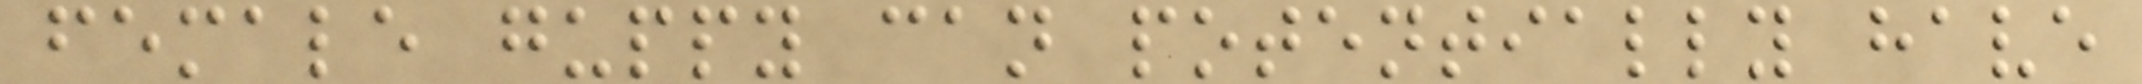female guppy can potentially have
